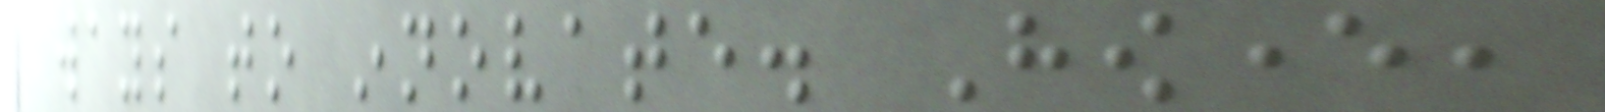ways to innovate. However,
